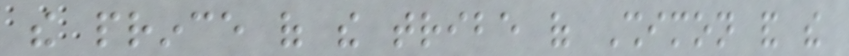the prince of the tribe of Shimon and the
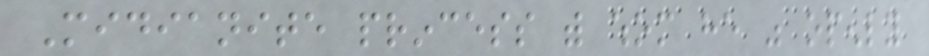Midianite princess with whom he was openly
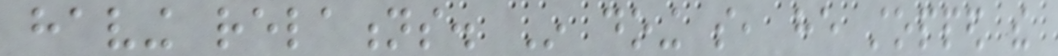having relations. In doing so, he stopped the
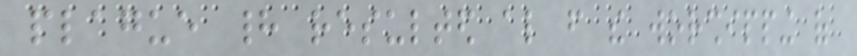plague had resulted also from the worshipping of
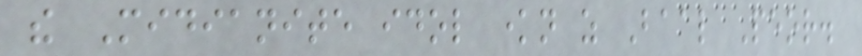the Midianite idol known as Baal Peor.
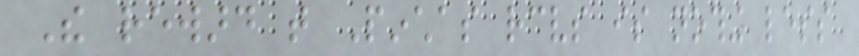The reward that Pinchas receives is nothing less
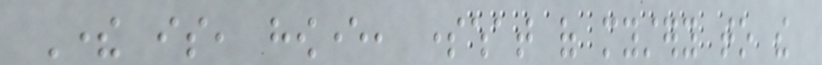There is, however, somewhat of mystery to the
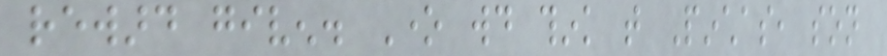reward given. One would think that Pinchas, son
